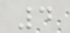4
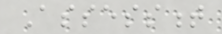Assessment
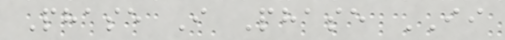Phase I Phase II
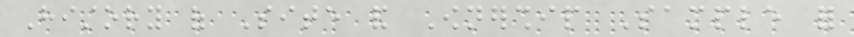History of Site and Ownership Sample for
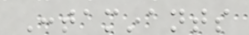Contaminants
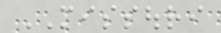MISSOURI
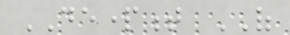DEPARTMENT OF
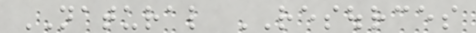NATURAL RESOURCES
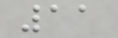11
